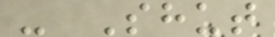- Shut
